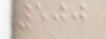500
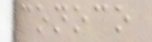conoco
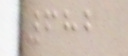682
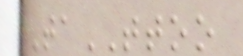TaTTOO
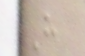H
